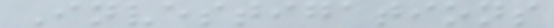Investigations
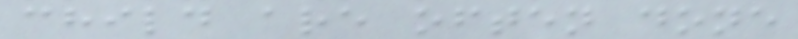child are often done
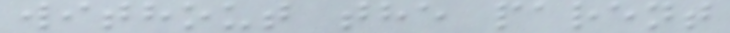without the parent
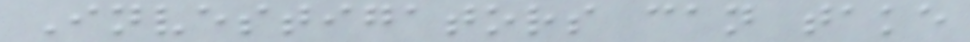Investigators can take
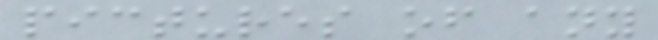pictures of any
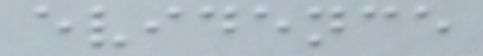evidence
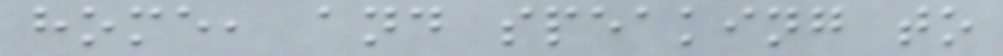home, and speaking to
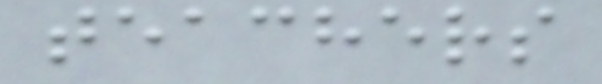teachers
